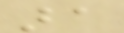ara
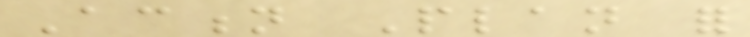Action Plan for
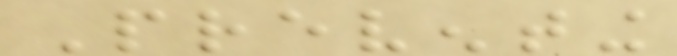Preventing
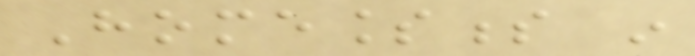Homelessness in
